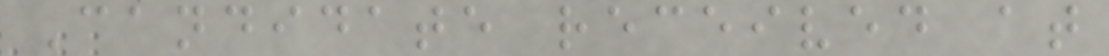Candidate received at
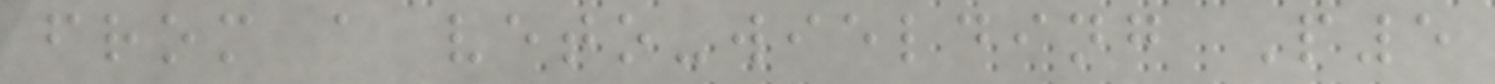from a veto-wielding P5
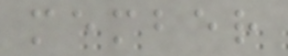member
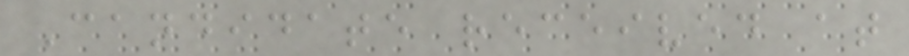Candidate received at
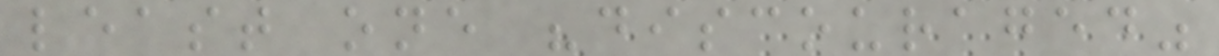least one "discouraged"
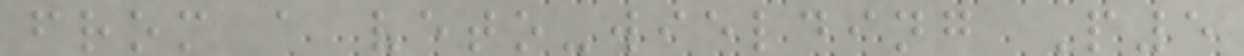from a veto-wielding P5
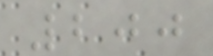200
